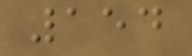154
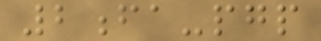2fa-pgp
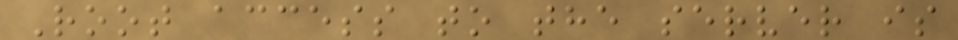Root access to the server is
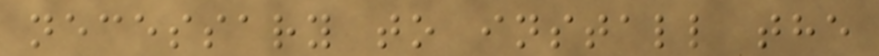necessary to install the
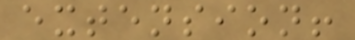extension!
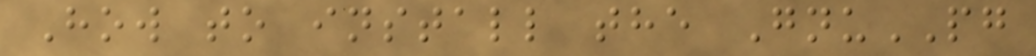How to install the GnuPG
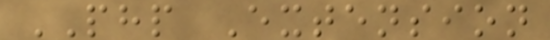PHP Extension
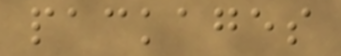packages
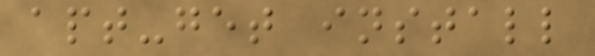apt-get install
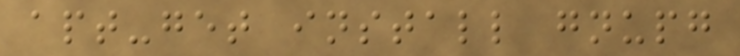apt-get install gnupg
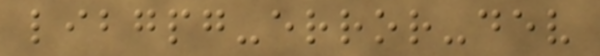libgpg-error-dev
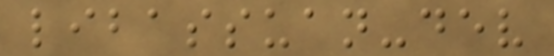libassuan-dev
